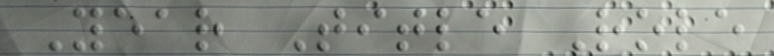Year Title Role
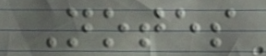Notes
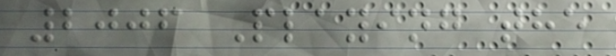2006 Playing the
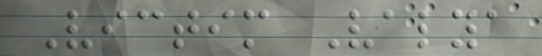Victim Valya
